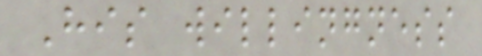His willingness
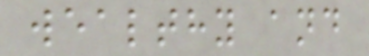wealthy and
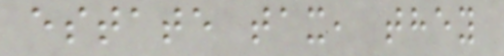estate tax, they
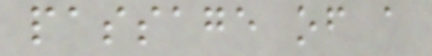passage of a
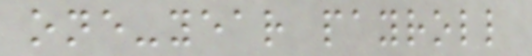one-year payroll
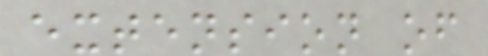extension of
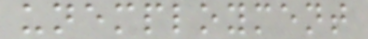unemployment
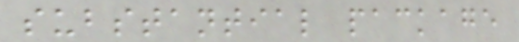substantial package
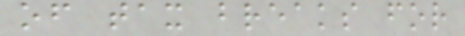of tax breaks for
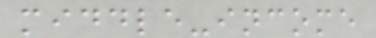middle-income
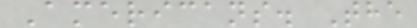Americans. The
